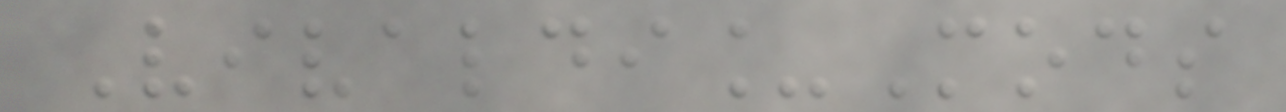Vivaldi_Mods
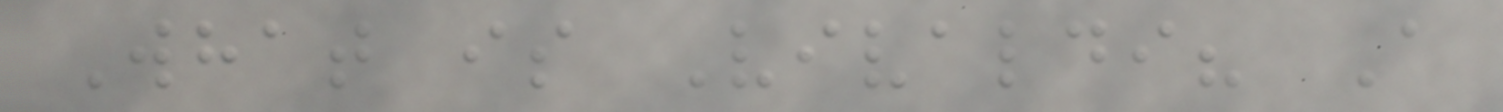What is Vivaldi? A
